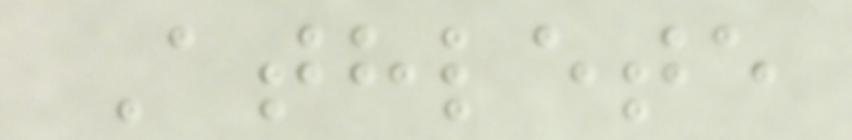Athlete
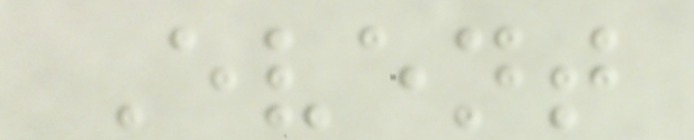Event
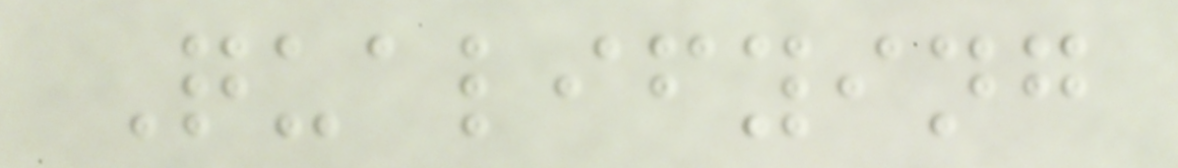Qualifying
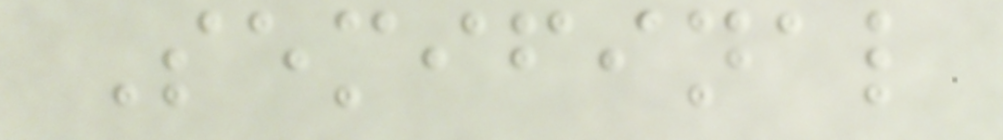Semifinal
